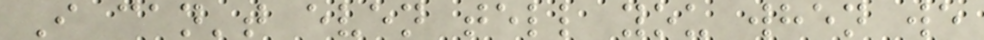I can't even tell you when we
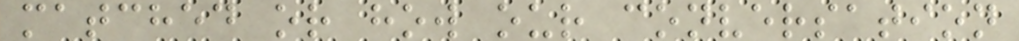matched or how our conversation
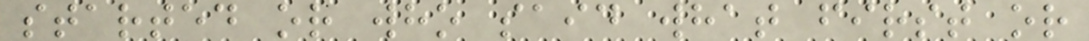started or who said what first or
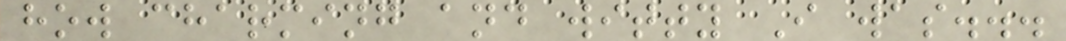how charming and witty I was...
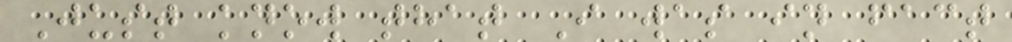Just know that I was in fact
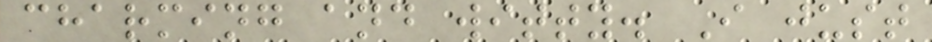charming and witty. I just
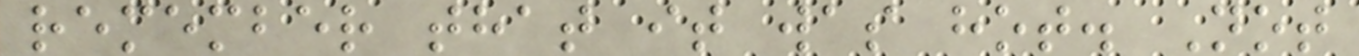remember that it was hot. Not
